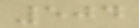504
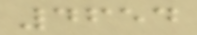4654
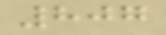807
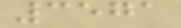3571
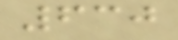630
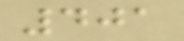401
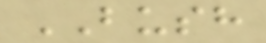BUSH
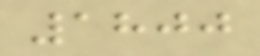1800
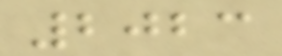2023
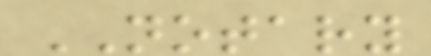NOTARY
